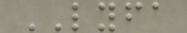LYFA
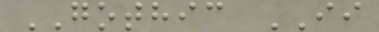GOTHIC II
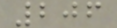206
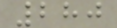280
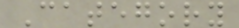Category
